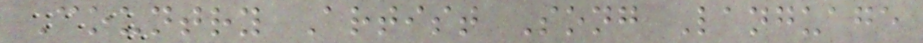Country Artist Song Language
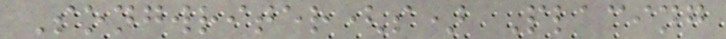Songwriter(s) Placing
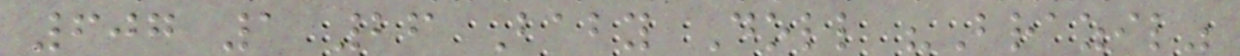607 1 26 Baby Doll "Brazil"
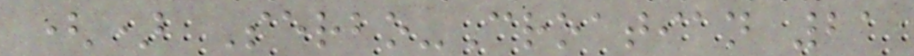() Serbo-Croatian 21
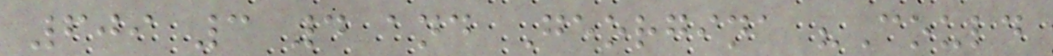609 3 4 and Georgina "Could
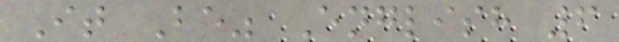It Be" English 6
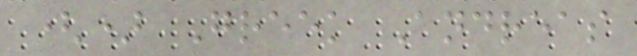() Greek Andreas
